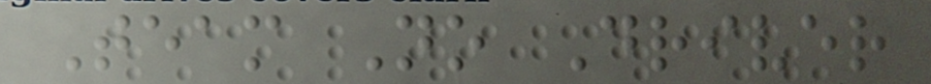Team No Driver
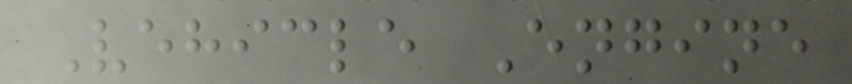Vehicle Engine
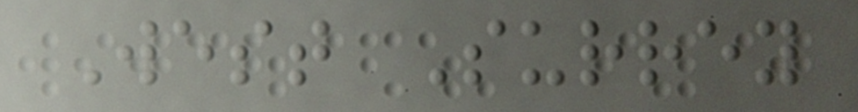West Surrey
